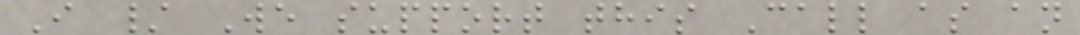I / We support this Call as an
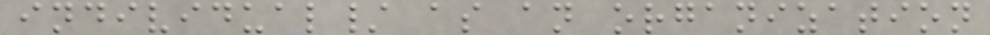individual/ as an organization
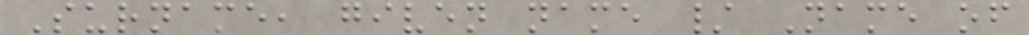Surname, given name / Name of
